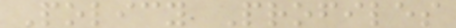Policy Profiles
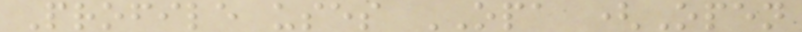Profile uses OPA (Open
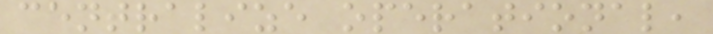centralize operational,
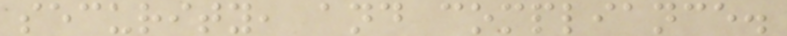security, and compliance.
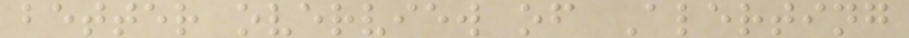better overview of Alerting
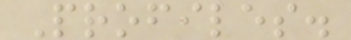Profiles.
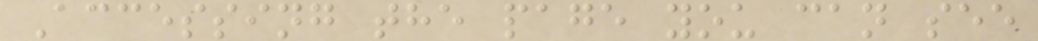Accessing the page you can see
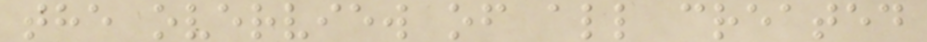the overview of all created
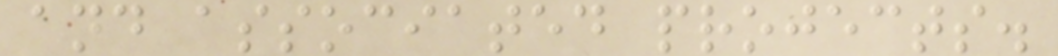and associated projects.
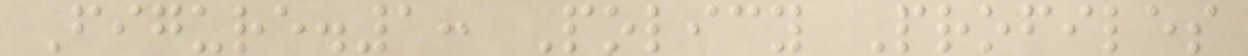Figure.1: Policy Profiles
